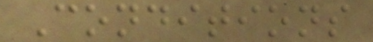Conditions
